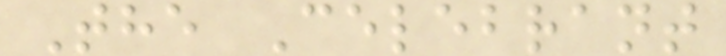The Celebrant
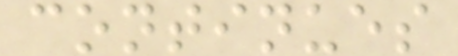continues
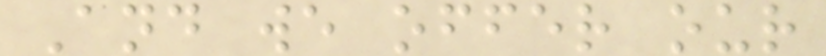And we offer our
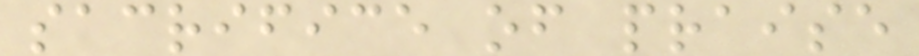sacrifice of praise
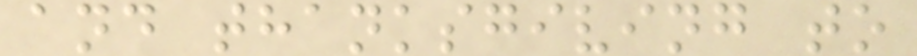and thanksgiving to
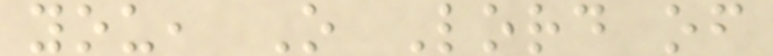you, O Lord of
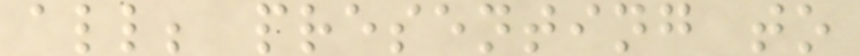all; presenting to
